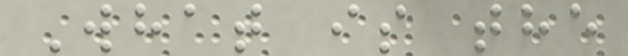What is the
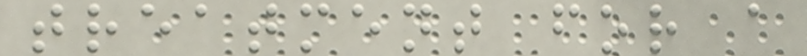treatment for a
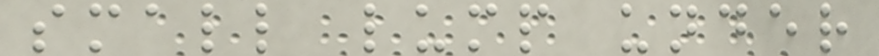small lump under
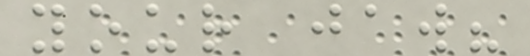your jaw?
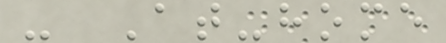- At-home
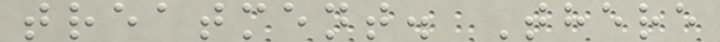treatment. There
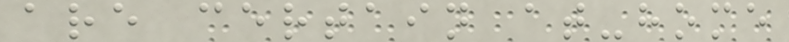are certain at-home
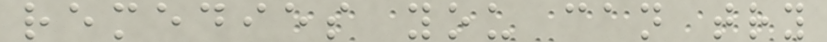remedies you can try
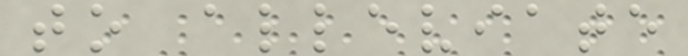to alleviate
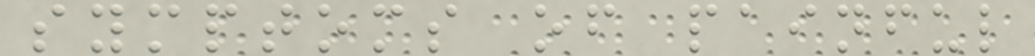symptoms of painful
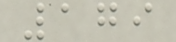179
